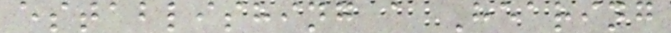establishing a Hearing
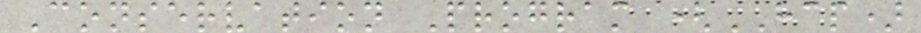Conservation Program (HCP)
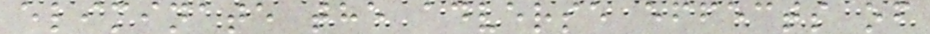eliminate the adverse effects of
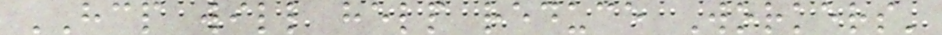HCP will help reduce Workers'
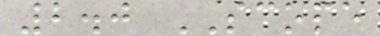2.0 SCOPE
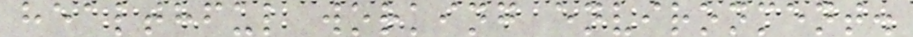healthful working environment.
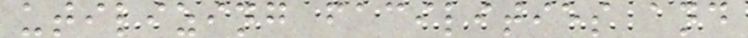utilizing facilities and
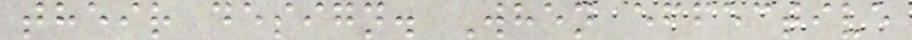their design. When effective
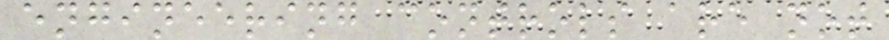engineering controls are not
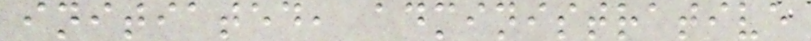initiated, administrative
